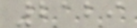2129
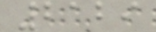2129
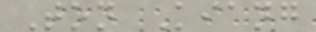Ton Kiang
